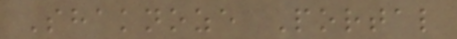Shaknoze Portal
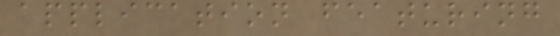application featuring
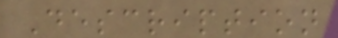Description
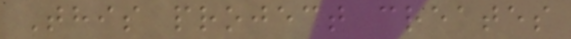This project creates
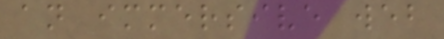an immersive web
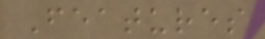Features
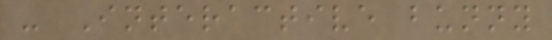- Interactive bunny
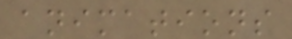animations
